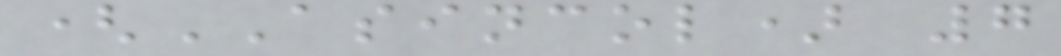(ASINCOL) 7
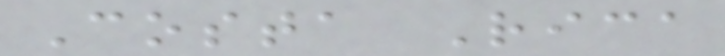Costa Rica
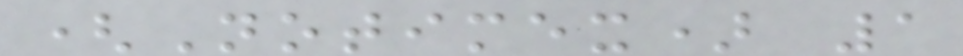(Notimex) 1
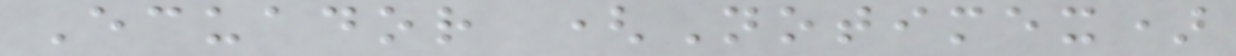Ecuador (Notimex)
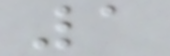1
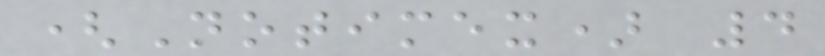(Notimex) 4
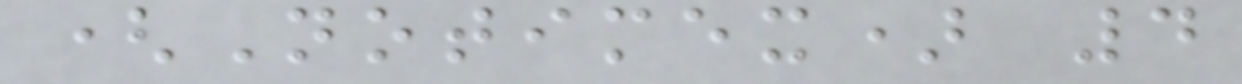(Notimex) 4
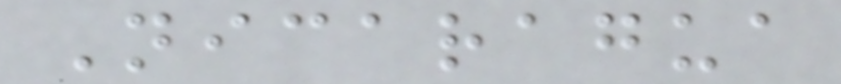Nicaragua
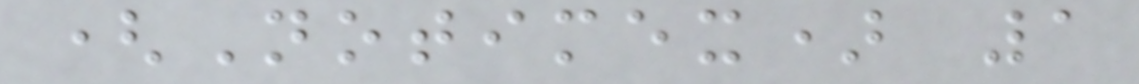(Notimex) 1
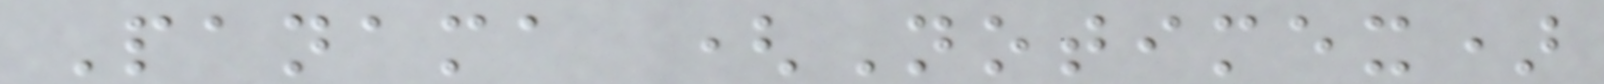Panama (Notimex)
